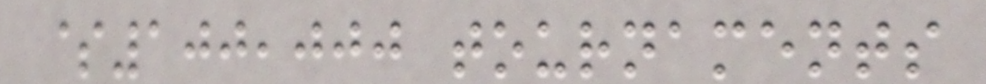$100,000 tournaments
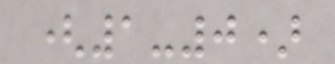(1-0)
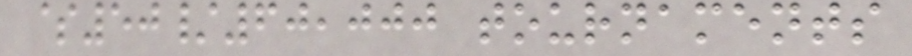$50/60,000 tournaments
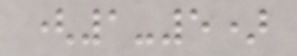(1-5)
